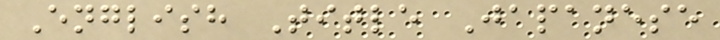English Title Japanese
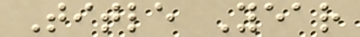Title Year
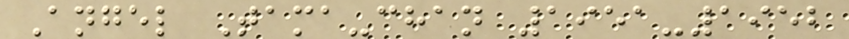Angel Tama-chan 1951-1952
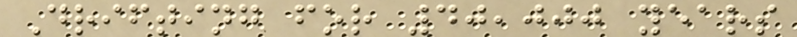Drifting for 40,000 years
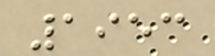1953
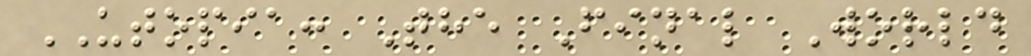UTOPIA: The Final World
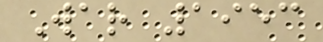War 1953
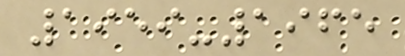1959-1965
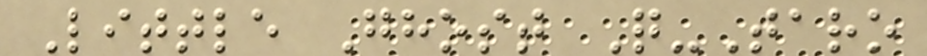Little Ghost Q-Taro
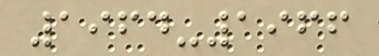1964-1966
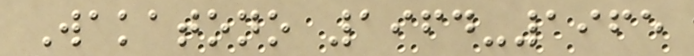Wakatono 1964-1965
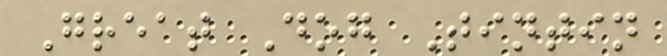Great Dog Tintin
